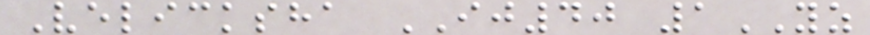Velicksha IJ40 1YZ
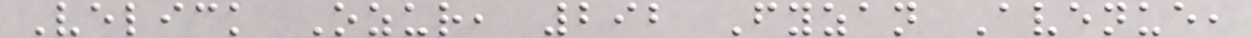Velick Ozur, 292 Fyzan Avenue,
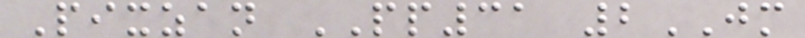Pixzan PP31 2JM
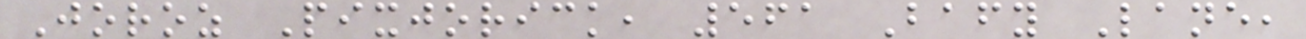Joroz Pixjorick, 561 Bafy Lane,
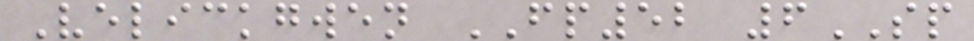Velickgwen FP52 6SP
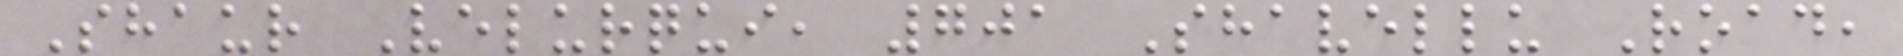Shaur Velurqui, 701 Shavellu Road,
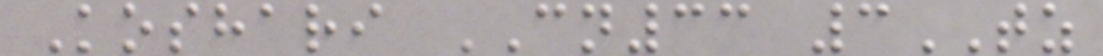Koshari CN33 3TZ
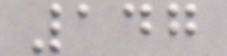147
